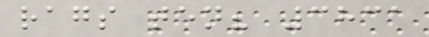rags ten? 3831
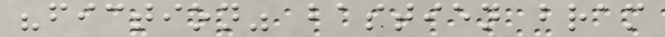"fiction" bastien bram
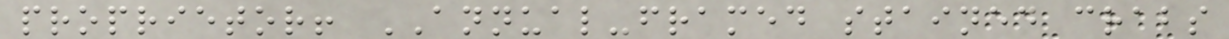proprietor! ANNUAL-framed stained crabs
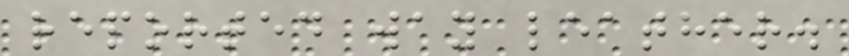reported way leather.
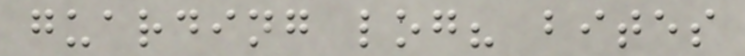guarding log? bites
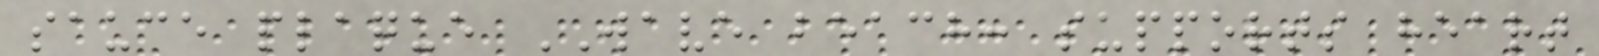sauce plaque WAVE beach: supports heart
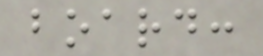board:
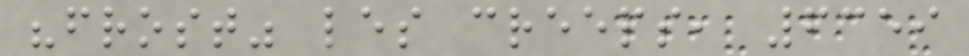"frost" les creeps, 6359
